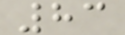83
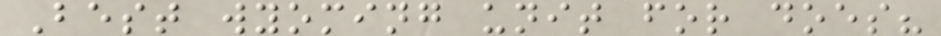Best wyoming unit for does?
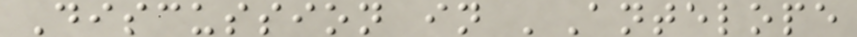Discussion in 'Antelope
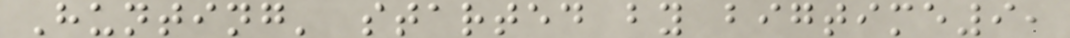Hunting' started by bigtime9,
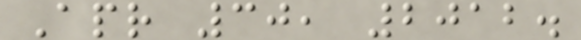Apr 30, 2012.
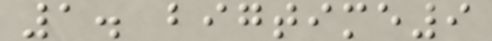1. bigtime9
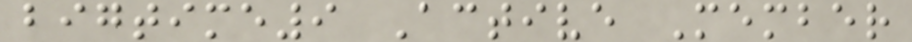bigtime9 Active Member
